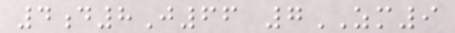4d8J66 7ZM9
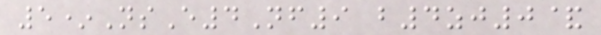5*NsE4Nf9 b4zj0&
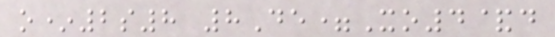o*2s8 8De=Xo4&d
